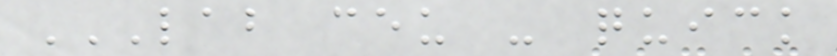LAB CEU - QUICK
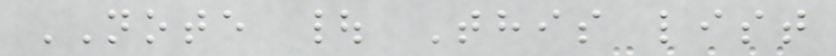NOTE | This list
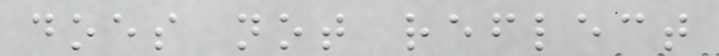does not reflect
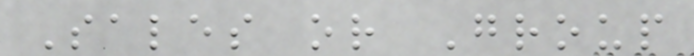Sales or Group
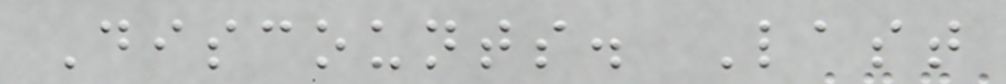Discounts. Last
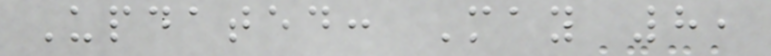Updated: May 8,
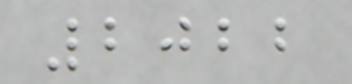2022
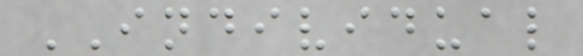INDIVIDUAL
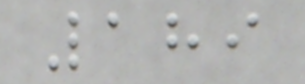189
